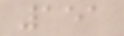151
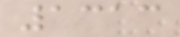1313
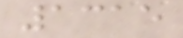1315
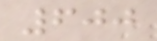600
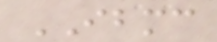IBMC
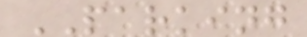PARKING
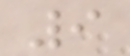9
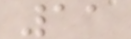11
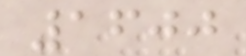1600
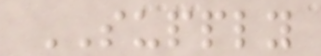SUPPLY
